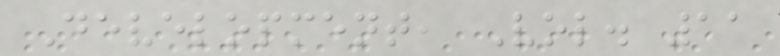Development, Vol. 11
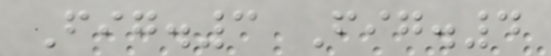Fig.3 Fig.4
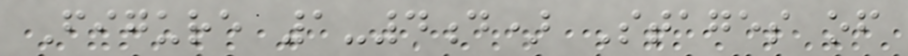Figure 1-4d) Stages of
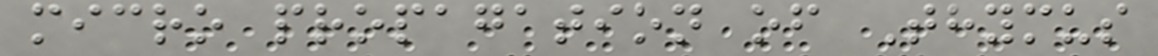micro propagation of Thymus
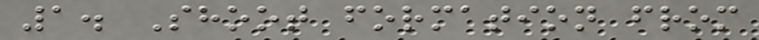1. Shoot formation from
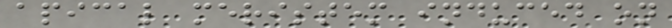apical meristem induced on
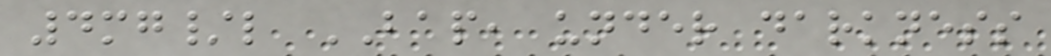4mg/l BAP, under darkness
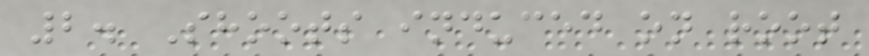2. Shoots induced on root
